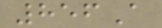856A
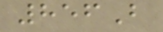856B
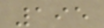195
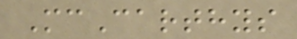McCarthys
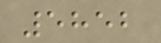5852
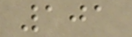101
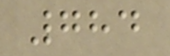784
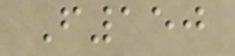F150
